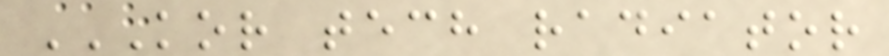KOR TECH RADIATOR
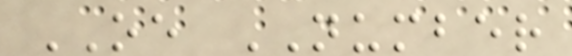OE NUMBER
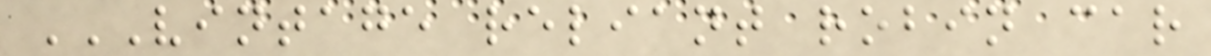VINTAGE RELIANT ROBIN CAR
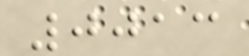0013
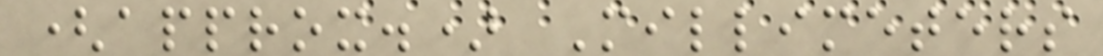(approx.) Millimeters
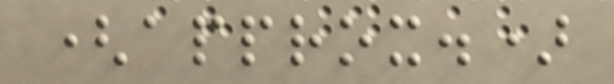(approx.)
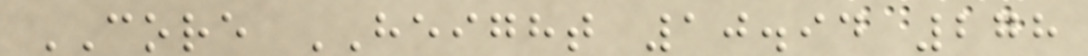CORE HEIGHT 10.94 278
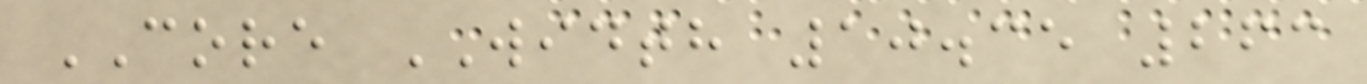CORE WIDTH 10.35 263
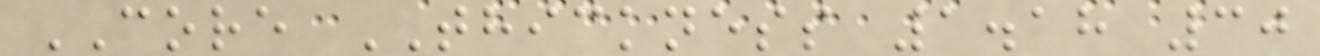CORE THICKNESS 1.18 30
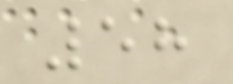58
